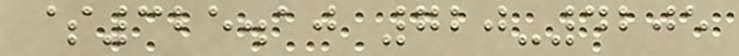$325.10 720-4205
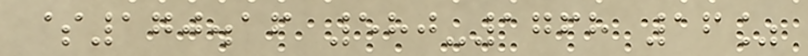$170.16 580-1768 16%
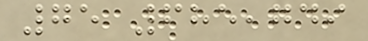75 685,749
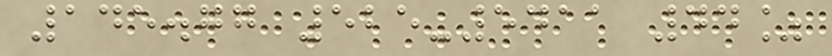145.77 525-5411 44%
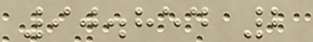90.854 2
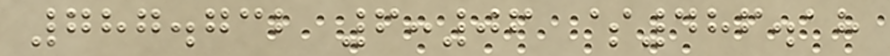787.732 6:06 $486.18
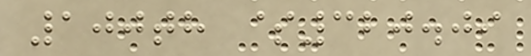100th $320.09
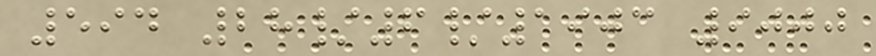594 28/6/1903 9000
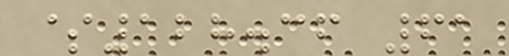$128.36 61
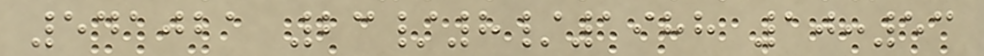541021 23/8/1988 10:53
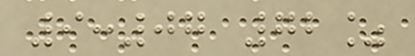9:07 72%
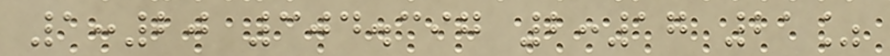1:20 304.397 2:17 21%
